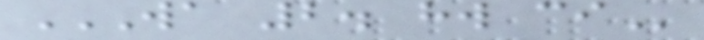WA 2. HW CI
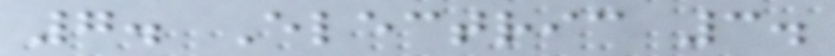7. Electric 3.
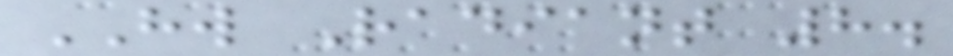HW Radiant 8.
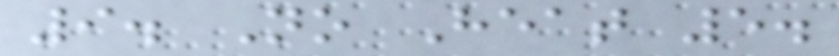9. No Heat 5.
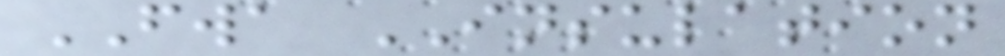FWA INSULATION
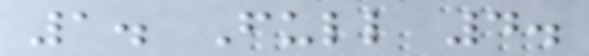1. Full 4.
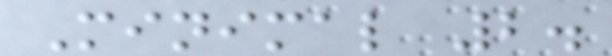Minimal 2.
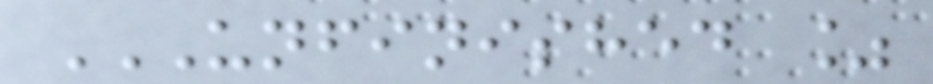UNFINISHED %
